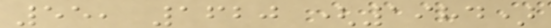55, 1620 (1984)
